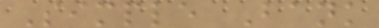Simple Bank
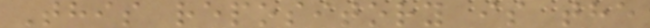This repository is the
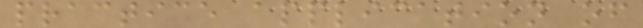practice application of
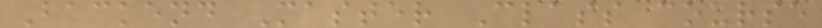Backend Master Class course
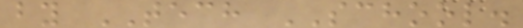by TECH SCHOOL.
